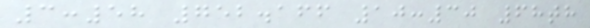3:58 752.166 10:30 68th
